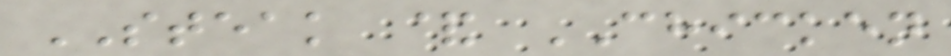STEAK & CHICKEN
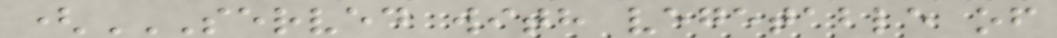(SERVED WITH VEGETABLE OF
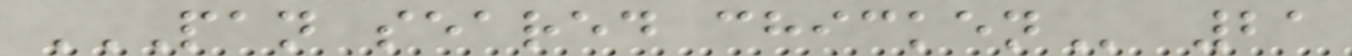PAN SEARED CHICKEN 21
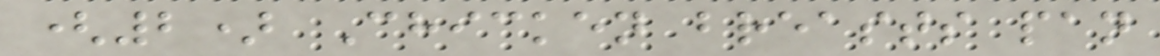(2) Chicken breasts pan
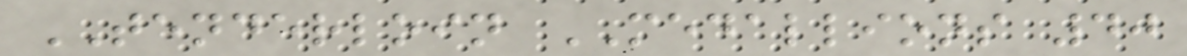TENDERLOIN MEDALLIONS 40
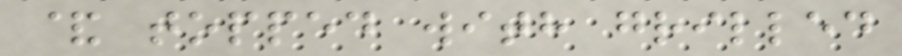& topped with grilled
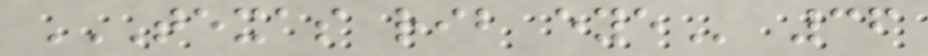TEXAS RIB EYE 36
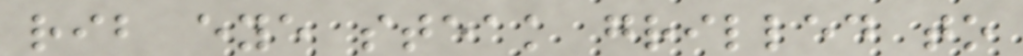rib eye steak grilled to
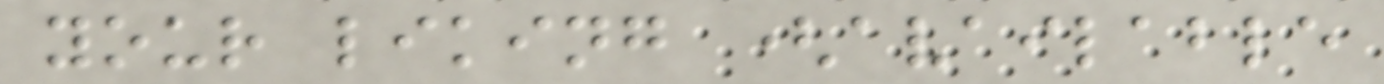your liking (available
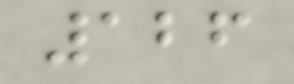126
